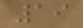19
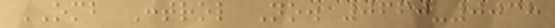OMB Control No. 0660-0038
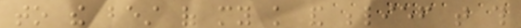to the best of my knowledge and belief that this
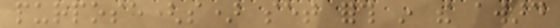purpose(s) set forth in the award
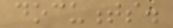documents.
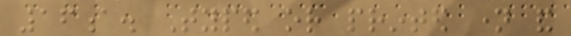16a. Typed or printed name and
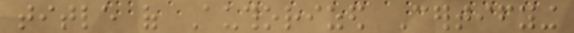title of Authorized Certifying
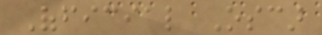Official Oscar
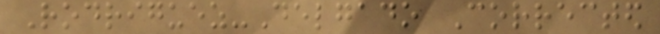Rodriguez-Delgado Corrected
